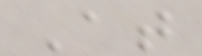At
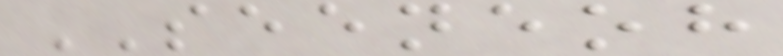SEENEOH
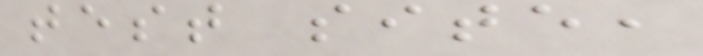test site,
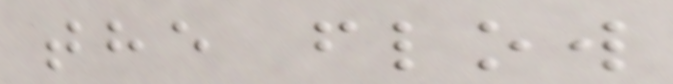the flow
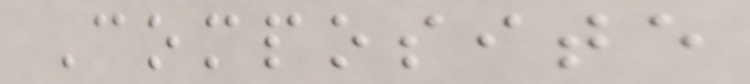Composite
